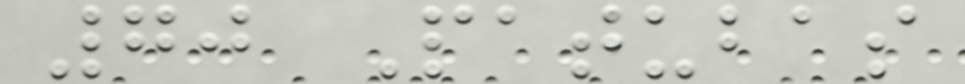70 Patubas
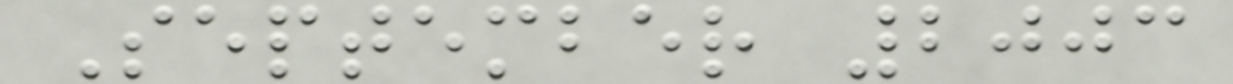September 2003
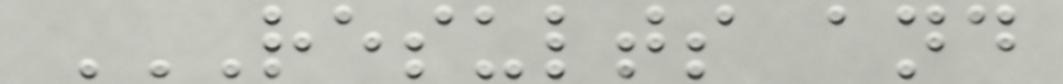RESULTS AND
